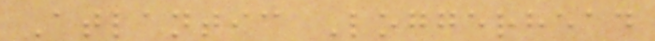Atlantic Loggerhead
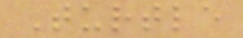Turtle
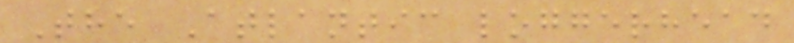The Atlantic loggerhead
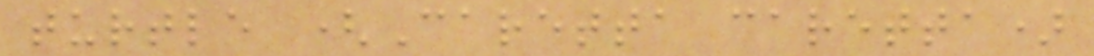turtle (Caretta caretta)
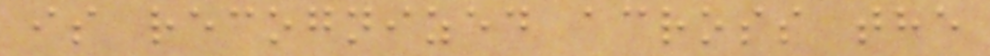is recognized across the
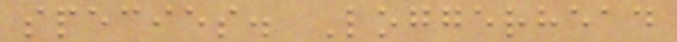species. Loggerhead
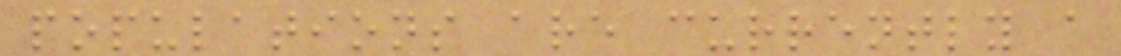populations are currently a
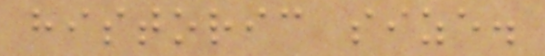historic size.
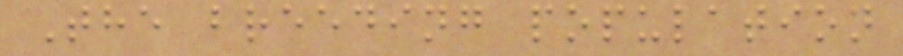The breeding population
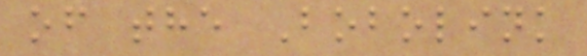of the Bobolink
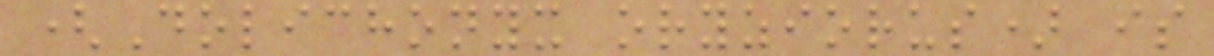(Dolichonyx oryziorus) is
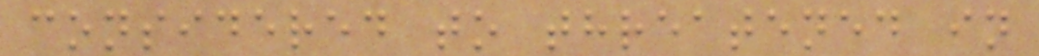considered to threatened in
